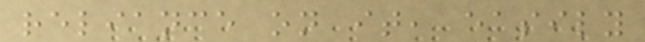reliance on it, easily
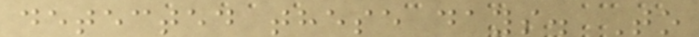detected these days. To
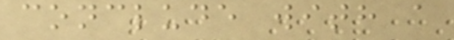conclude with a
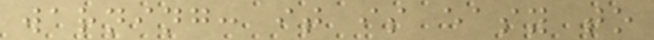warning: it is easy to
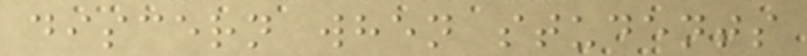discern when students
